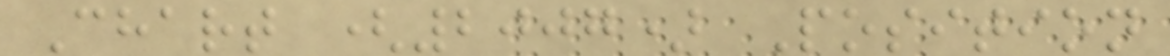Chart (2007) Position
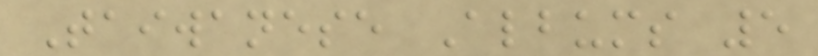Taiwanese Albums 5
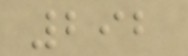292
